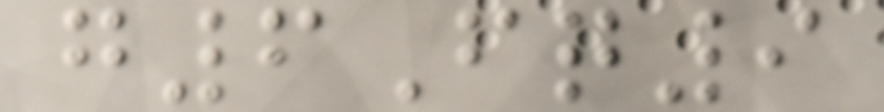g6Fq9
